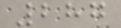287
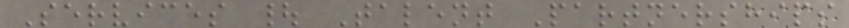Services | Talent Partnerships
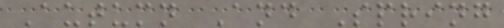Autumn And Spring
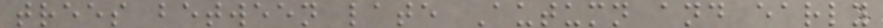trees between late Autumn and early
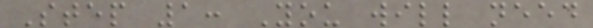Step 1: You will need
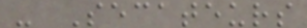- Secateurs
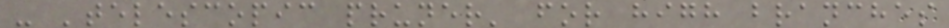- 'telescopic pruner' for high branches
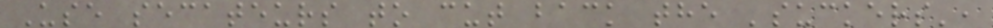Use secateurs to cut back the 'suckers',
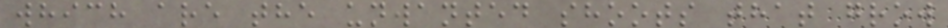which are the unwanted shoots that grow
